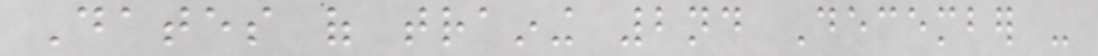Dates of training 2nd December -
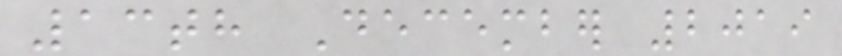13th December 2019
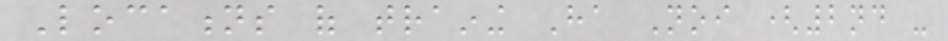Locations of training Ha Noi (2nd -
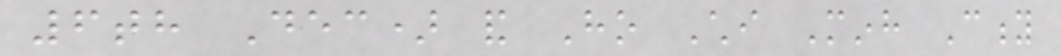6th Dec) and Ho Chi Minh City
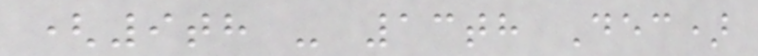(9th - 13th Dec)
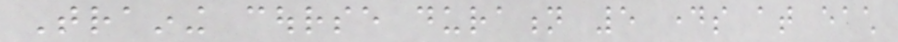Training course duration 5 days at each
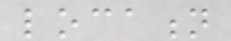location
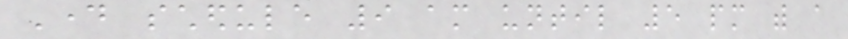Day schedule 9 am until 5 pm with a
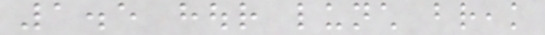1.5 hour lunch break
